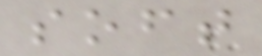soft
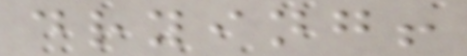drying!
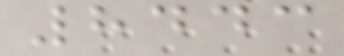8443
